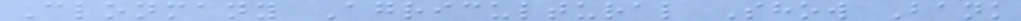Clonmany Agricultural Show Bank
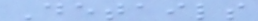Details
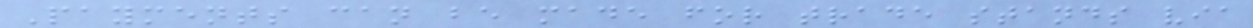Payments can be made for trade stands via
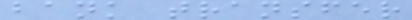bank transfer
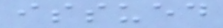issued
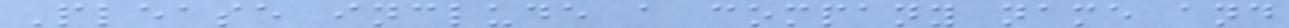Please include a company name and
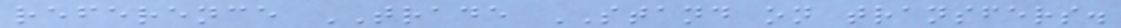reference TRADE STAND on transfers.
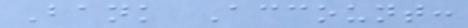Bank Account:
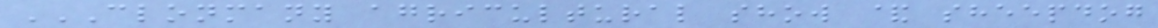CLONMANY AGRICULTURAL SHOW & SHEEPDOG
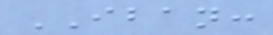IBAN:
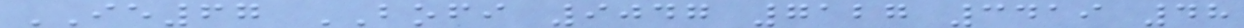IE67 BOFI 9047 7127 3419 48
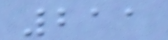211
